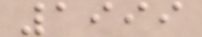1999
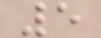5
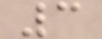3
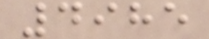4985
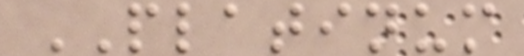PLATINUM
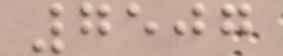7507
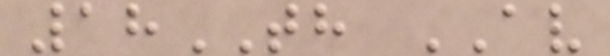18TH AV
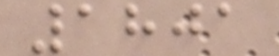1801
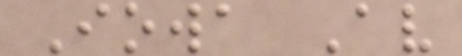Iowa Av
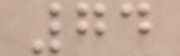74
